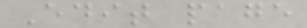Edit page
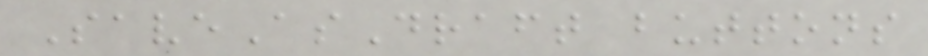SaveAsDraft buttons
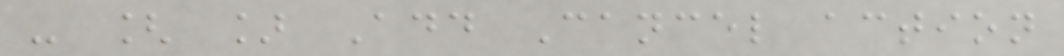- [ ] Add Cancel action
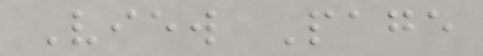View Page
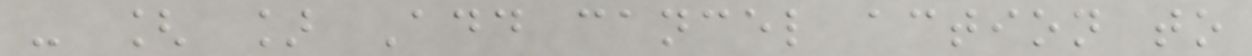- [ ] Add cancel action to
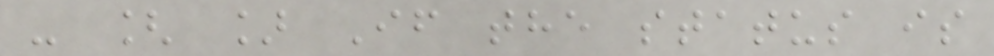- [ ] If the status is
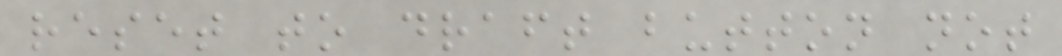reset to draft button not
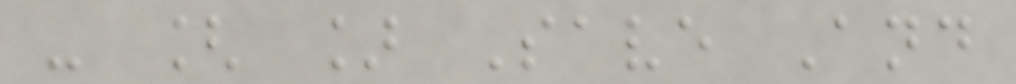- [ ] Save And
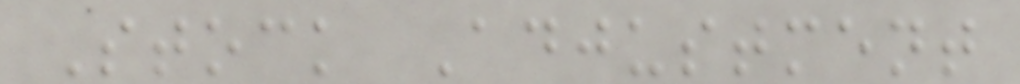Stock Adjustment
